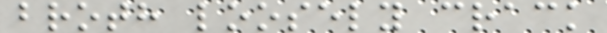broth loosely crack
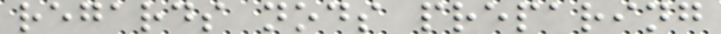regards nods preparing
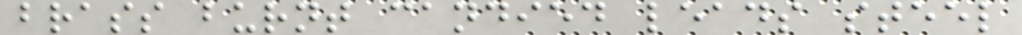brass burnt candied leads steel
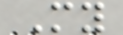My
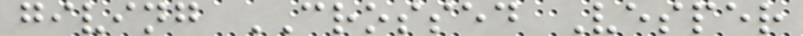giving CROSSED Vesper
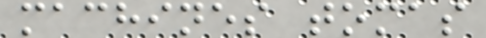machines tomas
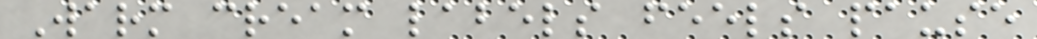Warm cream labels feels pause
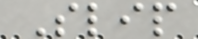Slip
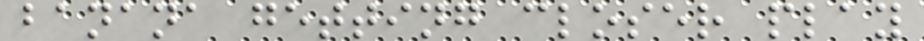banana getting closer play
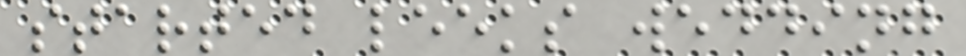started leeks wedding
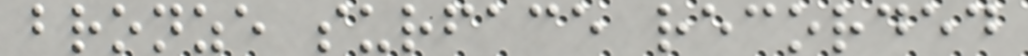bronze surface recorded
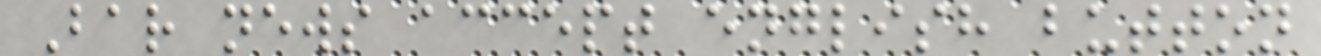Bar news accept english button
